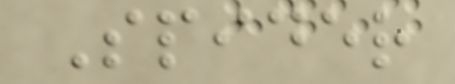Spider
